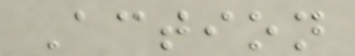Action
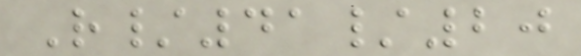R/41/20
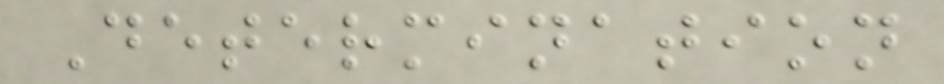Determination
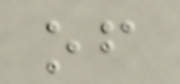of
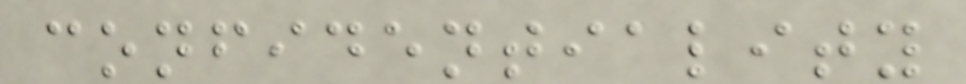confidentiality
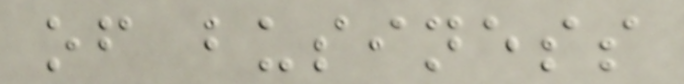of business
